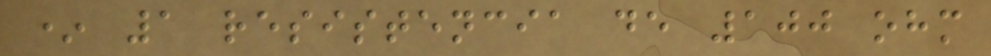* 1 resistencia de 100 ohm
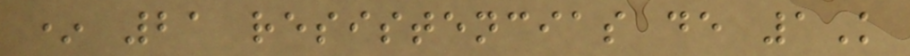* 21 resistencias de 1K
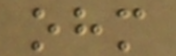ohm
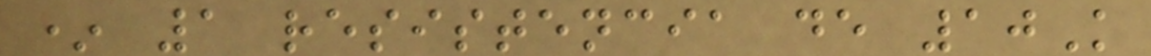* 1 resistencia de 10K
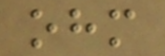ohm
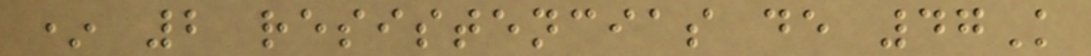* 2 resistencias de 47K
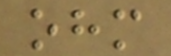ohm
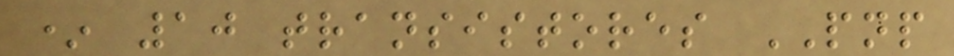* 10 transistores PNP
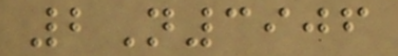2N3906
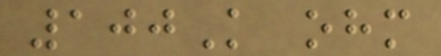100K ohm
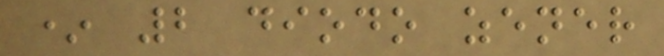* 2 diodo zener
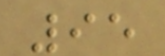95
